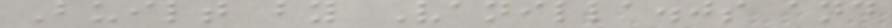Built by Vanilla.js and
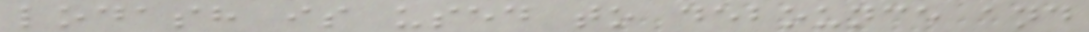lodash is used to debounce and
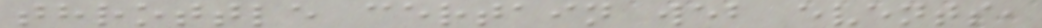throttle certain web events,
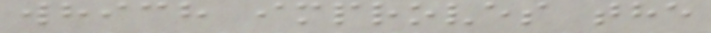which improves the
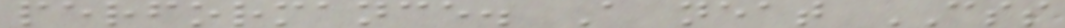performance. A neat CSS
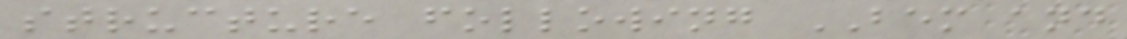structure following BEM and
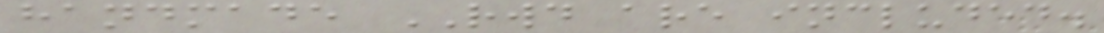handmade RWD are included.
